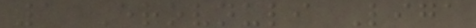1 Erovnuli Liga
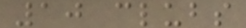10 clubs
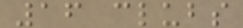16 clubs
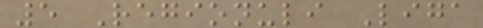5 Regionuli Liga
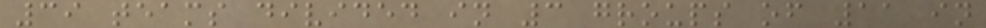39 teams divided in 3 groups of 11 in
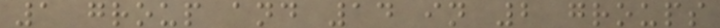1 group and 14 in 2 groups
